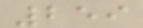259
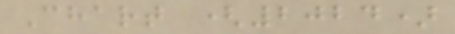Chart (2024)
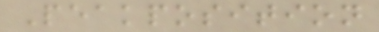Peakposition
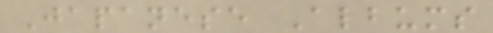Japanese Albums
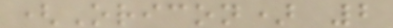(Oricon) 2
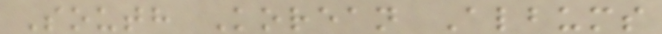South Korean Albums
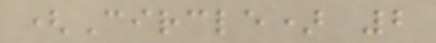(Circle) 2
